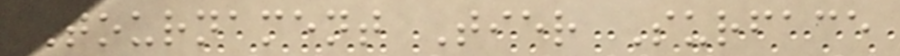Tournament Tier Surface
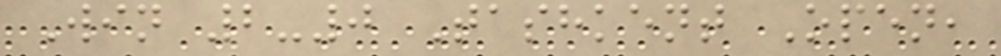Win 2-0 Tashkent Open,
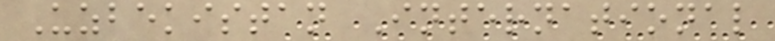Uzbekistan International
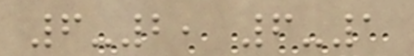6-2, 6-1
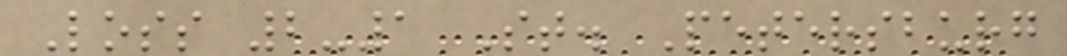Loss 2-1 St. Petersburg
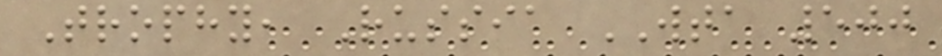Trophy, Russia WTA 500
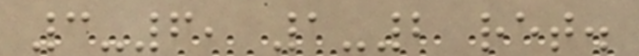3-6, 1-2 ret.
